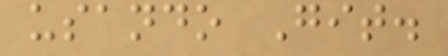usando Git.
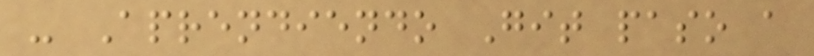- Aprendiendo Git paso a
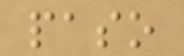paso
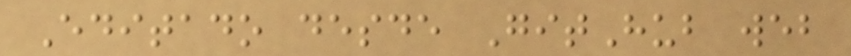Editado desde GitHub web
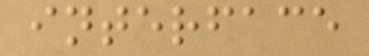interface
